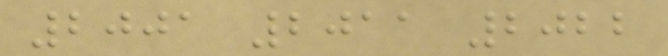2001 2011 2022
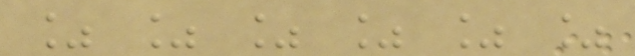% % % % % %
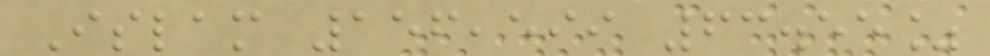Islam 156,599 63.55%
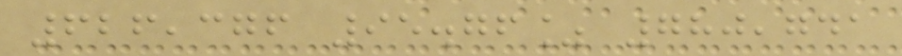626,376 95.76% 780,741
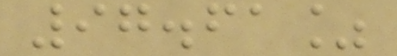97.61%
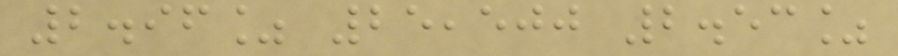2.96% 25,500 2.53%
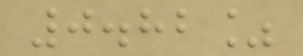0.82%
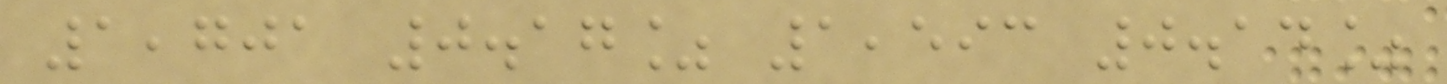1,701 0.17% 1,593 0.14%
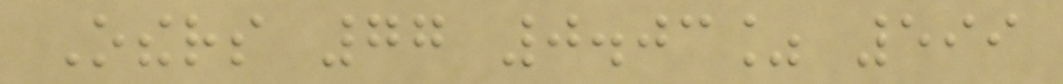Others 77 0.03% 599
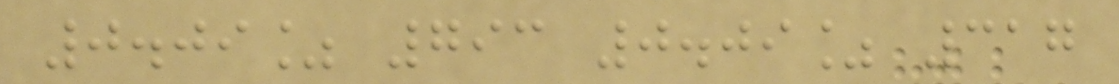0.09% 793 0.09% 317
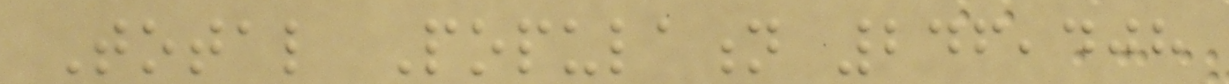Total Population 246,408
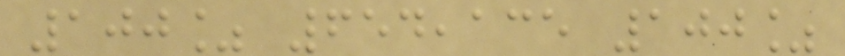100% 654,135 100%
